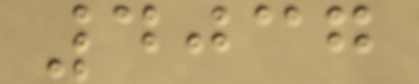4037
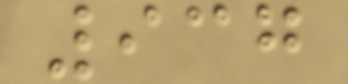937
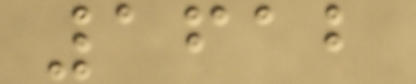1612
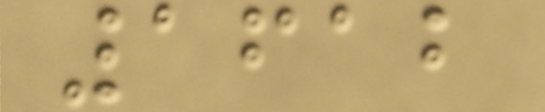1612
